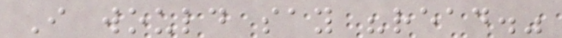I would say "read."
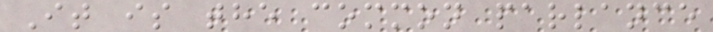It is the common parlance
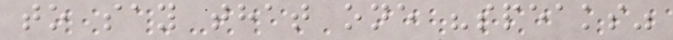to say that one "speaks"
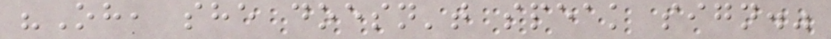"Oh, she doesn't speak sign."
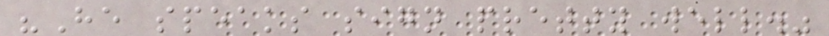"He speaks sign pretty well."
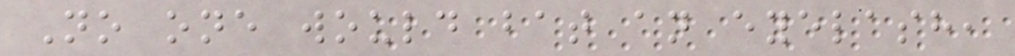No one would bat an eyelash,
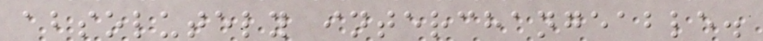absolutely interchangeable.
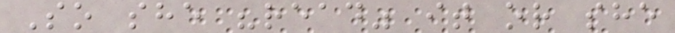So she "read" it or she
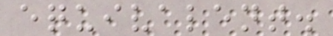equivalent.
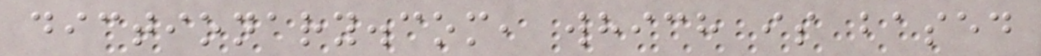dictionary.com, which is based
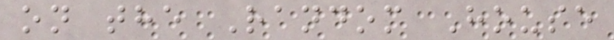on the Random House
